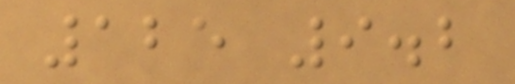125 9.2
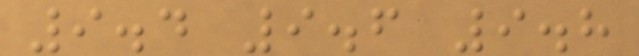9.4 9.6 9.8
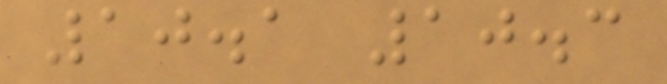10.1 10.3
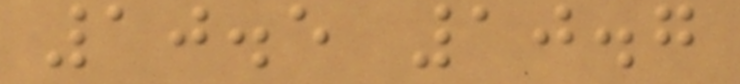10.5 10.7
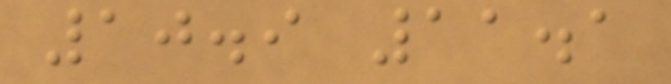10.9 11.1
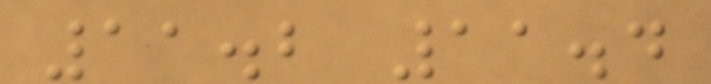11.2 11.4
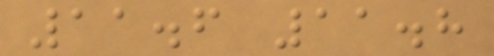11.6 11.8
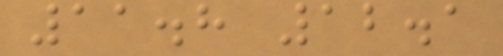11.8 12.1
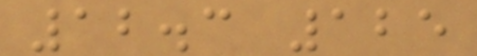12.3 125
